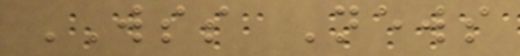WSS News
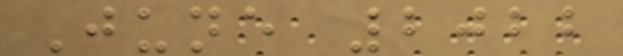June 2022
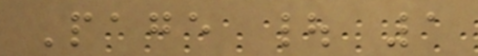Page | 1
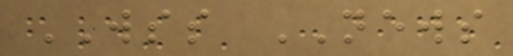WSS NEWS
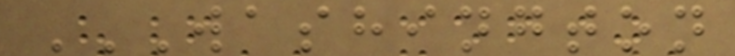WASHINGTON
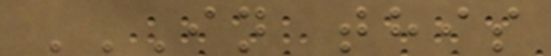IN THIS
